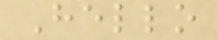Hello
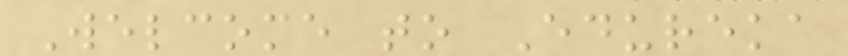Welcome to Edureka
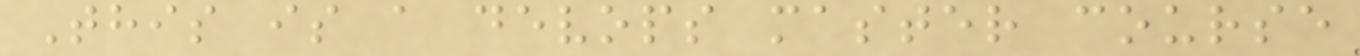This is a devops master course
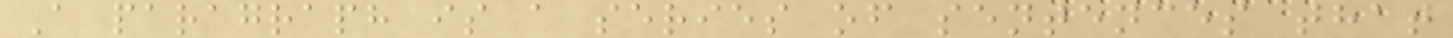A paragraph is a series of sentences that
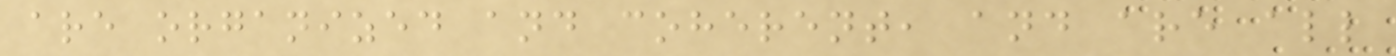are organized and coherent, and are all
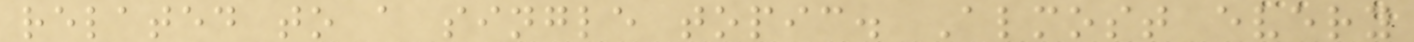related to a single topic. Almost every
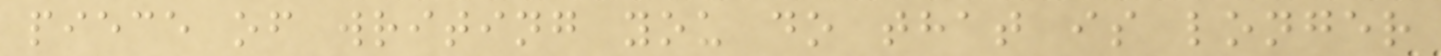piece of writing you do that is longer
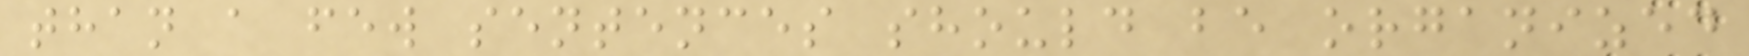than a few sentences should be organized
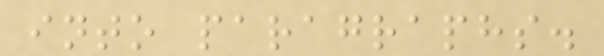into paragraphs.
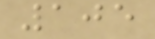105
